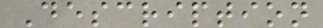Description
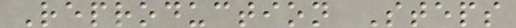Reproduction Steps
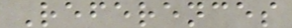References
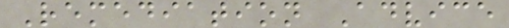Remediation Advice
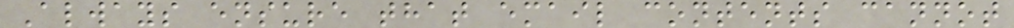Always ensure that email contents cannot
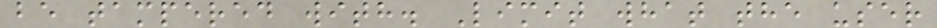be tampered with. Limit what the user
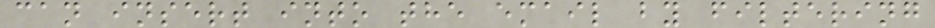can insert into the email by filtering
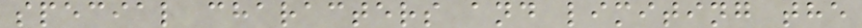special characters and limiting the
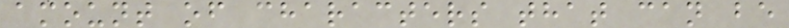amount of characters that can be
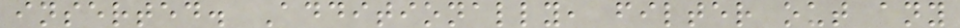inserted. Additionally, filter out any
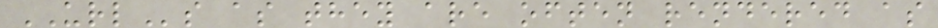URLs as they are often rendered as
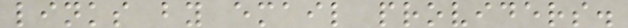links by email providers.
